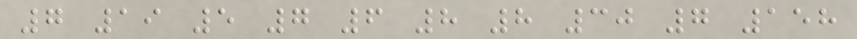7 19 5 7 6 8 8 30 7 158
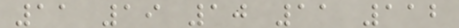11 19 10 11 112
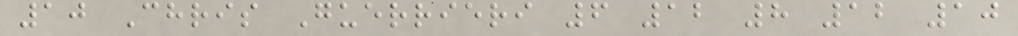10 Chris Guerrieri 6 12 8 12 10
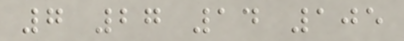7 27 14 105
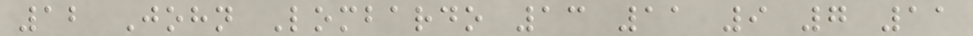12 John Lombardo 13 11 9 7 11
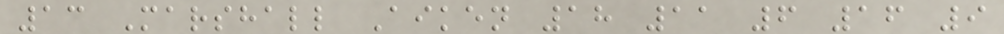13 Marshall Aiken 18 11 6 16 9
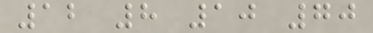12 8 10 70
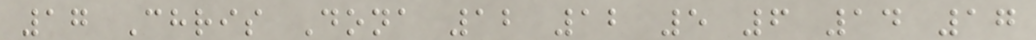17 Chris Dona 12 12 5 6 14 17
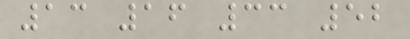13 16 33 52
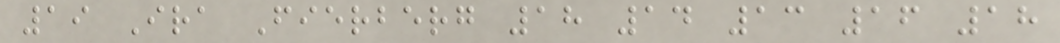19 Ira Fierberg 18 14 13 16 18
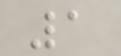1
